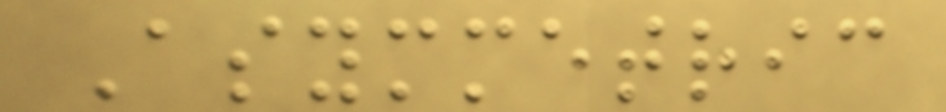Asymmetric
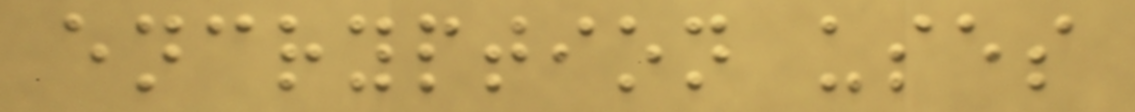encryption uses
